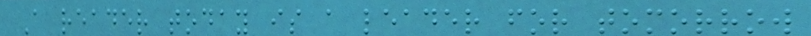A reader today is a leader for tomorrow
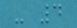- 4
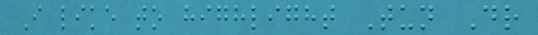I like to highlight Tun Dr
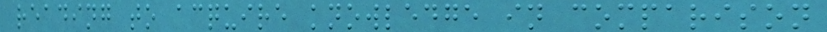reading to acquire knowledge in comparison
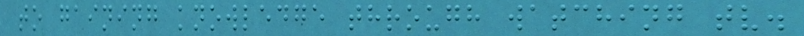to gaining knowledge through watching tv.
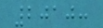2010:
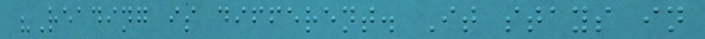"Reading is different. It stays in
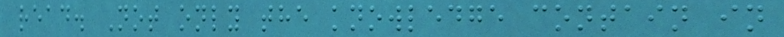read. Not only the knowledge contain in
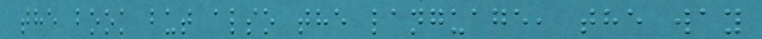the book but also the language, the way
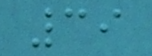39
